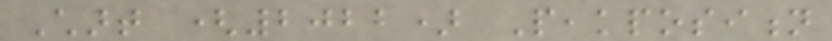Chart (2022) Peakposition
